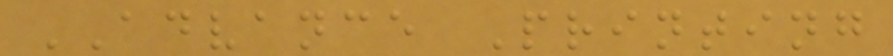ADVANCE Printing
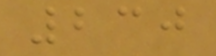230
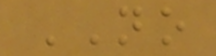NO
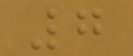7
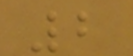2
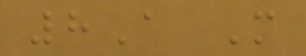8A M
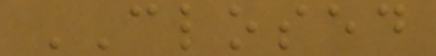CLOSED
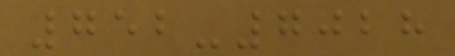752-7028
